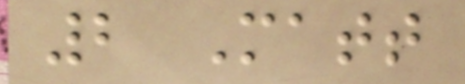2 Matt
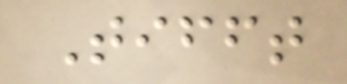Tifft
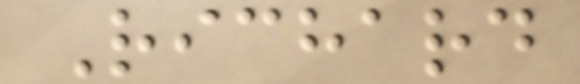Richard
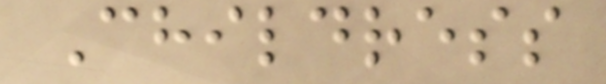Childress
